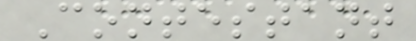Contestant
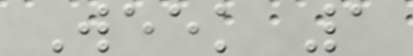Week 1
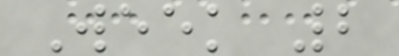Week 2
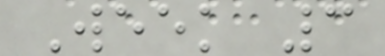Week 3
